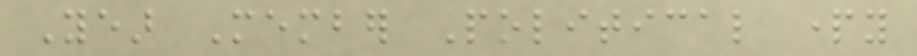Year Member Political party
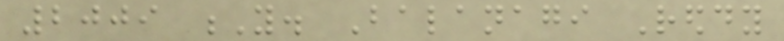2009 Y. Balanagi Reddy
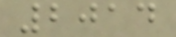2014
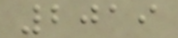2019
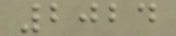2024
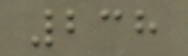238
